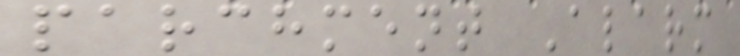parchment Alarm
